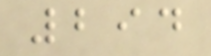294
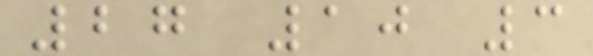27 10 3
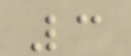3
